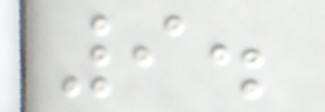9.
